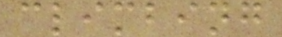climbing
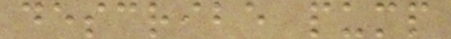describe pump
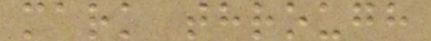mark through
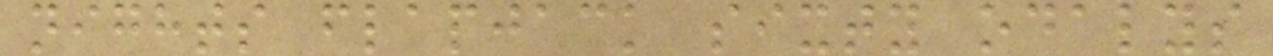nights flapjack sixty odalys
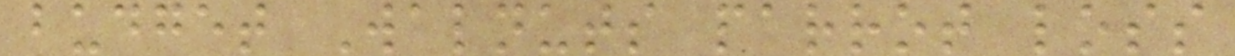budget Walnuts parrot loss
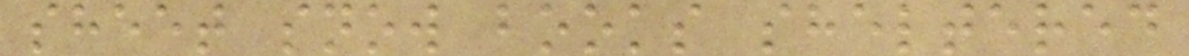sheet snow books sheltered
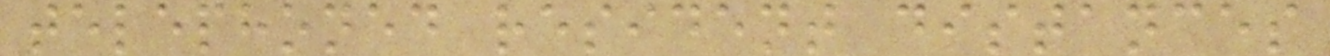telephoned resident distances
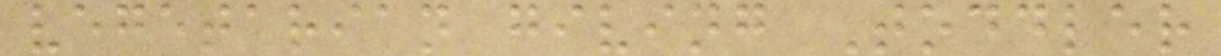vegetarian giving Toddler
